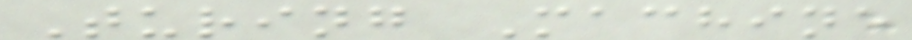Turing Machine
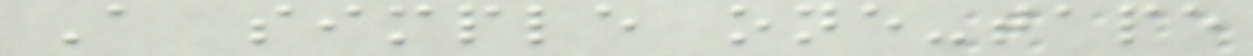A simple one-tape
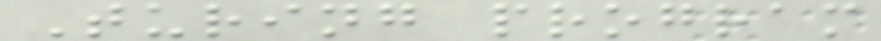Turing program
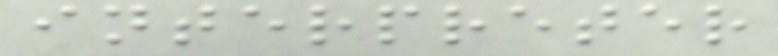interpreter
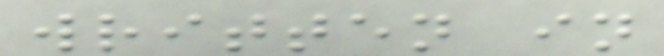written in
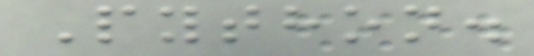Python.
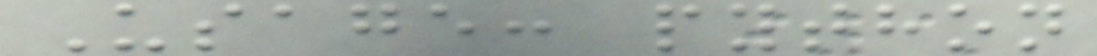Usage: python
